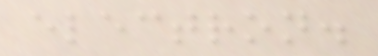electron.
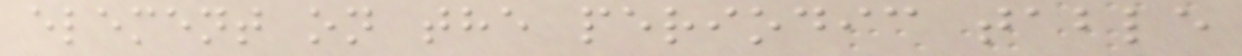element on the periodic table
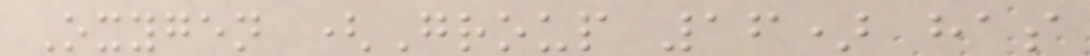Oxygen (Group 16) has
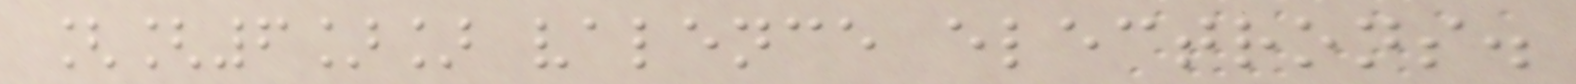[[6]] valence electrons.
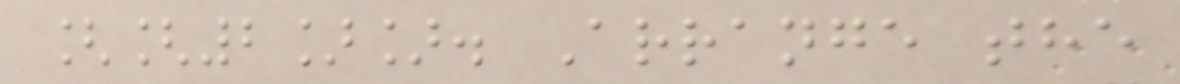[[2]]. Arrange the
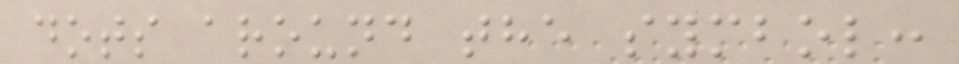dots around the symbol:
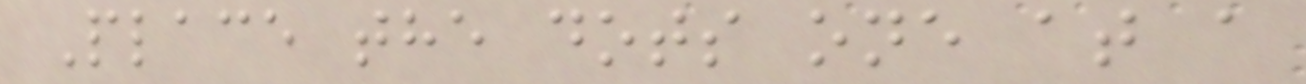Place the dots one at a
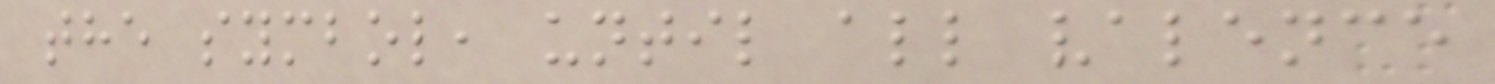the symbol, until all valence
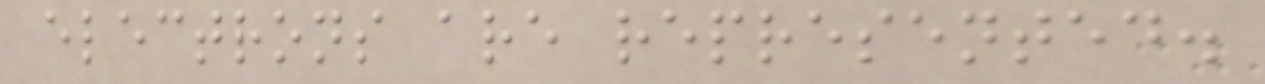electrons are represented.
